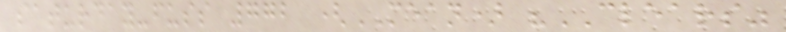saturday-fuss 772 (MEAN) "CLEARS"
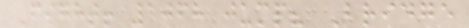Fight! 1068 jump? Bridge
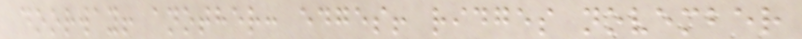doorway! another: edges! ridges november
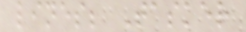lines; Tasker
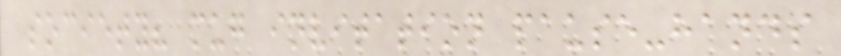society? mug invitation pause-hands
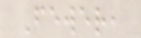Fewer,
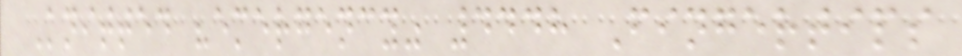Knitted "emergency" 4448 Fingertips
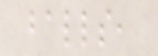balls,
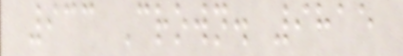933 Crown. 9815
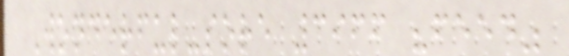Wonderful-sore 3966 "feed"
